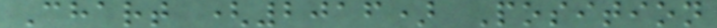Chart (2016) Position
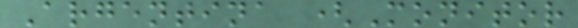Argentina (Monitor
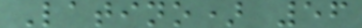Latino) 56
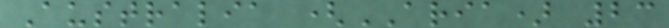Australia (ARIA) 23
